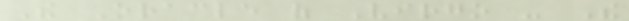The Oracle of Virgo - The
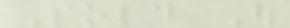Sold Out
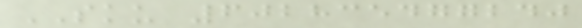SKU 602835477240
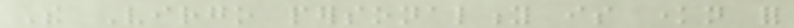The Virgo personality is known for
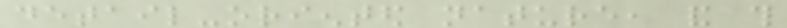detail-oriented nature, and this
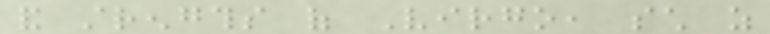and strengths of Virgo, such as
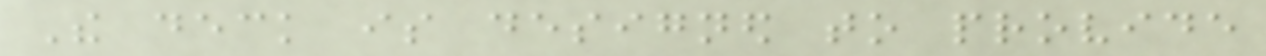The deck is designed to provide
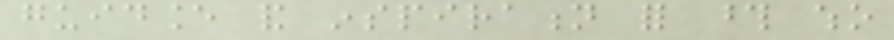guidance and inspiration for those who
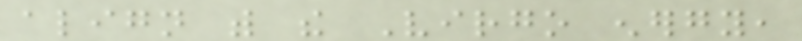align with the Virgo energy,
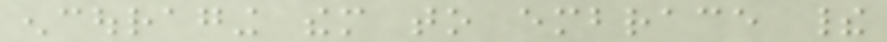encouraging them to embrace their
